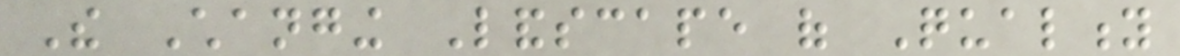The Changing Landscape of Quality
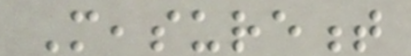Measurement
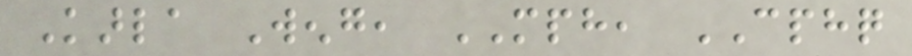Karla Weng, MPH, CPHQ
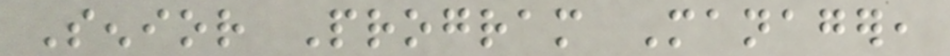Senior Program Manager,
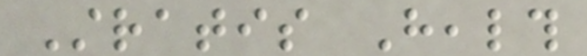Stratis Health
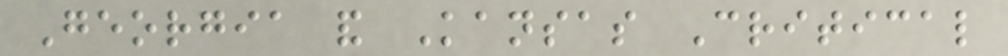Georgia and Kansas Critical
